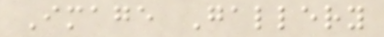Image Gallery
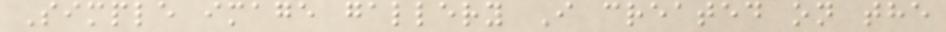Simple image gallery I created on the
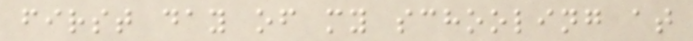first day of my schooling at
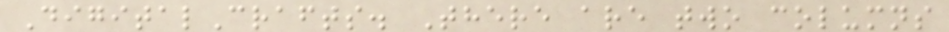DigitalCrafts. There are two columns
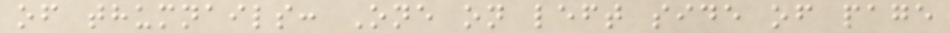of thumnails: One on left side of page
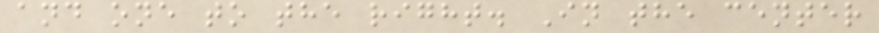and one to the right. In the center
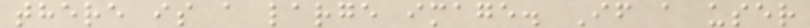there is a large image. If a user
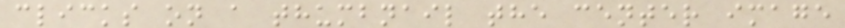clicks on a thumbnail the center image
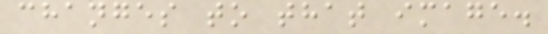changes to that image.
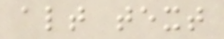alt text
